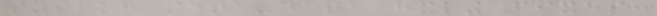syspkg meta-data handling fixes:
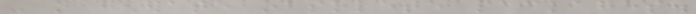- not generate obsolete packages.
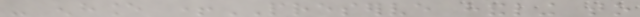- enhance +PRESERVE handling to
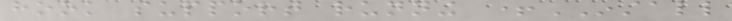hook support running +INSTALL
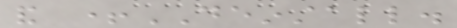and +DEINSTALL.
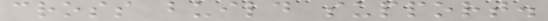cross build support.
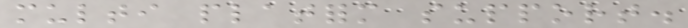multi platform support.
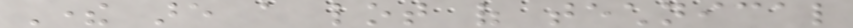There are a lot of technical
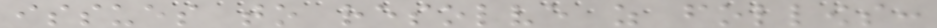issues to resolve as follows:
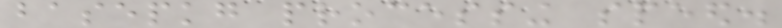basepkg processing speed.
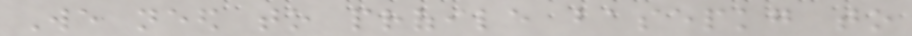We need to profile basepkg to
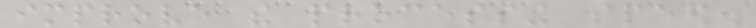improve the processing speed.
